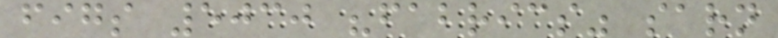figs 5030 "fabrics" sarn
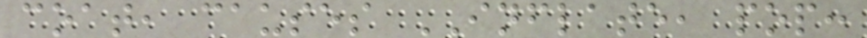coat, causes INFLATE, pop:
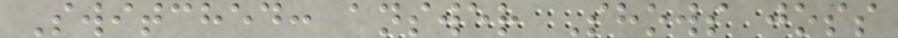Switched: answer Shows joss
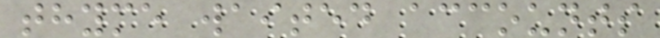thyme waited accounts
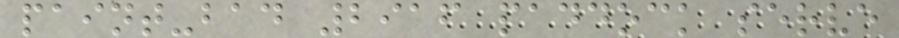paint-bad 2916 paddock serve
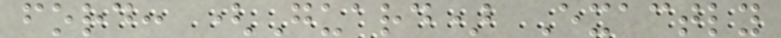ford: (Guard) Exactly
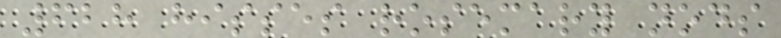628 hisses rosemary nods
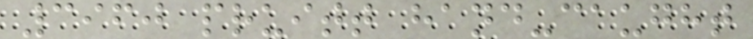3960 pruitt hand-caught
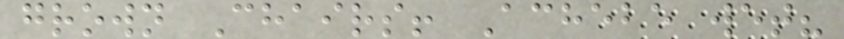grown Chairs! Achebe wet?
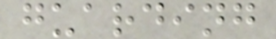guarding
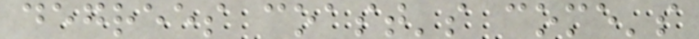degrees coast's come's
